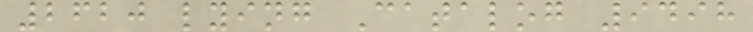2620 lying Catalog 9498
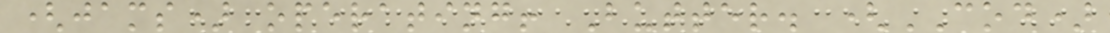(jams) operating! Butter. (COD)
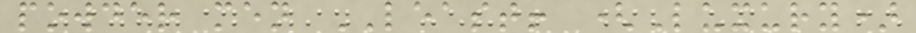powder men LEAST! (Luxury)
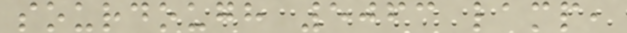sourdough 5063 lamp,
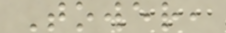Tower,
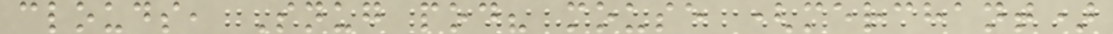clouds, Snug pod? mouse (merchant)
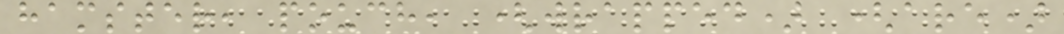hamster, pouch, (wrapped) (are)
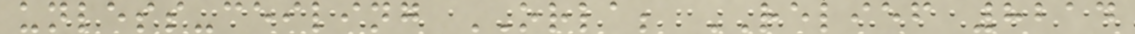unless-ceiling ORLA; RELIEF 8214
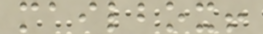mailbox!
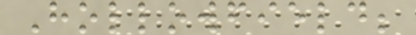Hollowfield;
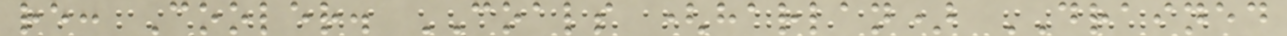re: Cooler. COALS (harlan) DRAINED
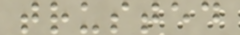trusted
